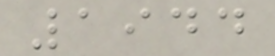1944
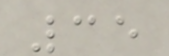35
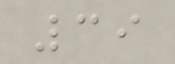39
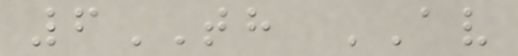6TH AV
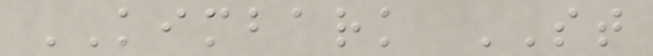KIMBARK ST
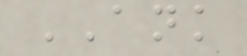ANK
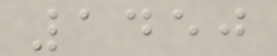1450
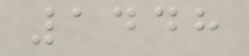1448
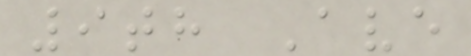9th Ave
